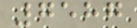7587
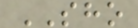SHO
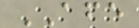AFE
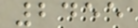2455
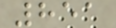851
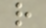r
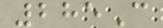285C
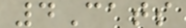4Cats
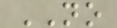NO
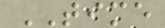TIME
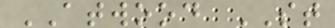ATWOOD ST
